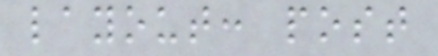layout: post
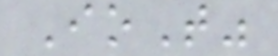IoT"
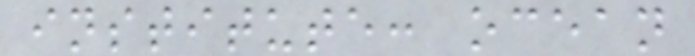institute: ocean
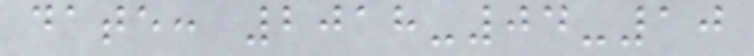date: 2018-04-10
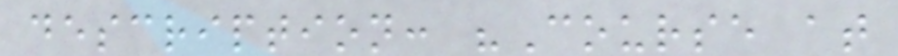description: "Course at
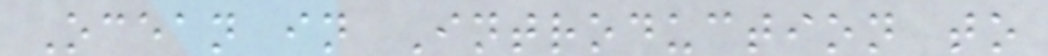Ocean in Introduction to
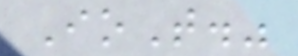IoT."
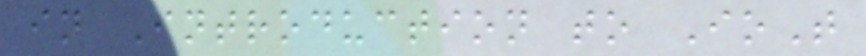in Introduction to IoT
